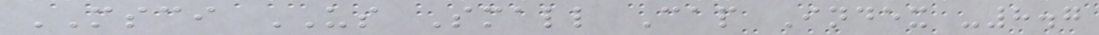MSCI US Small Cap Index -8.7
